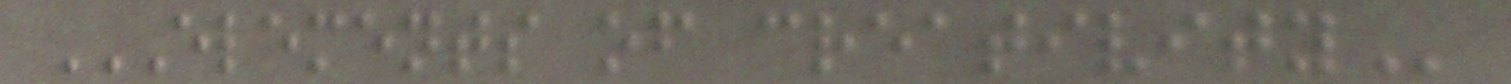ELEMENTS OF CREATIVITY
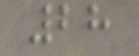28
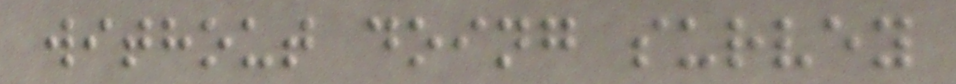without doing survey
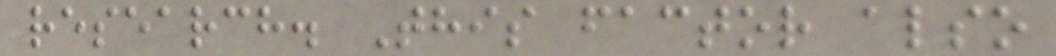research. This factor also
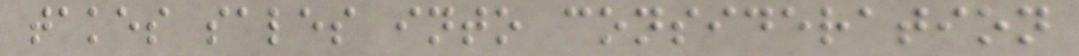takes sales into consideration
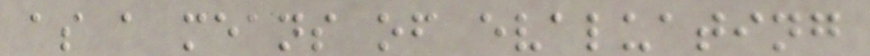as a means of evaluating
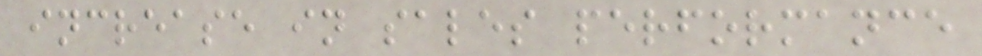increase in sales performance
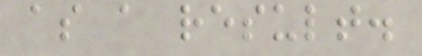as a result.
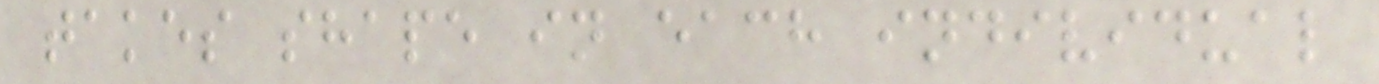takes shape in each individual
